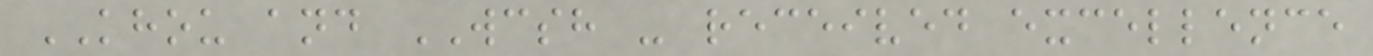KHOU and WCSH - received excellence
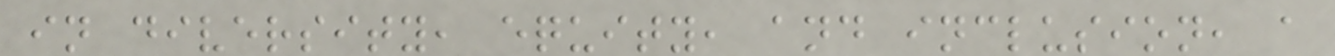in diversity, equity, and inclusion, a
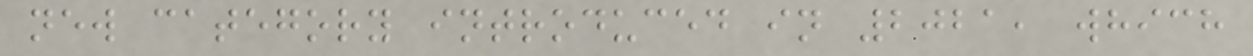new category introduced in 2021, which
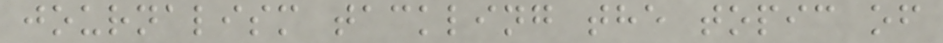journalism tackling the topic of
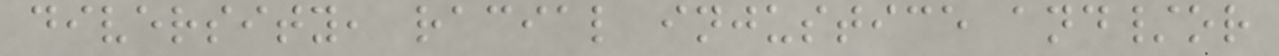diversity, racial injustice and/or
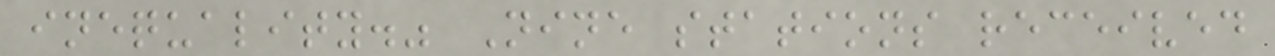inequality." Nine stations received
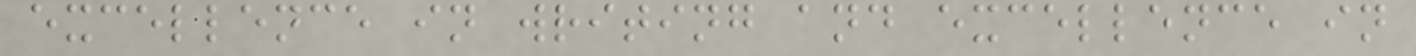excellence in writing and excellence in
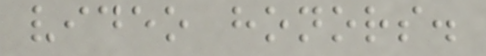video honors.
